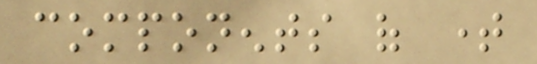components of time
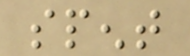spent
